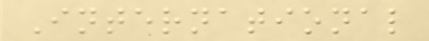International
